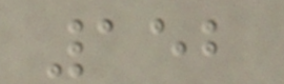152
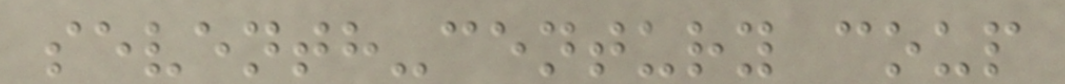seventh-century coup
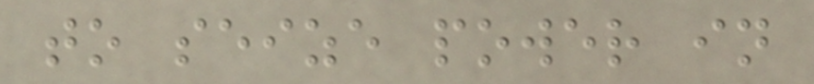to seize power in
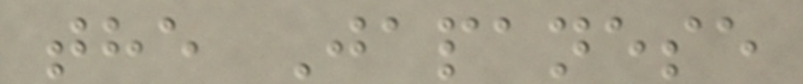the Japanese
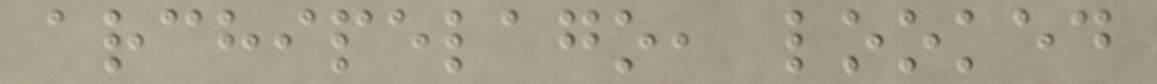archipelago, looked
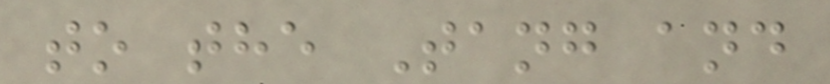to the Tang and
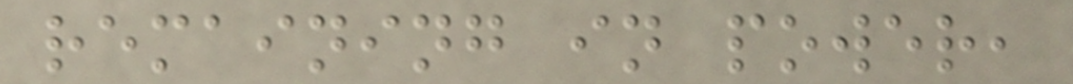remaining in power,
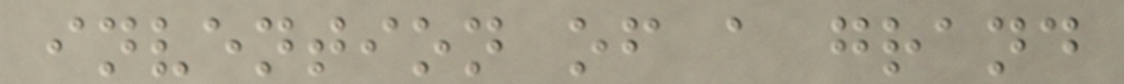invention of a grand
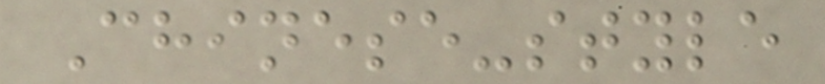Chinese-style
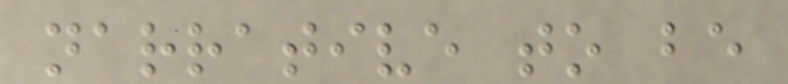narrative to be
